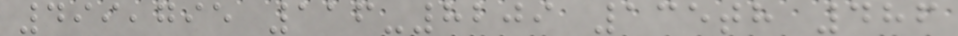499,795 116-8209 135th 486
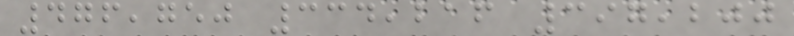476,750 334,216 397,200
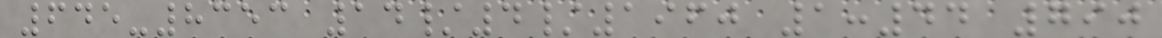645-8353 14/4/1960 1:44 790
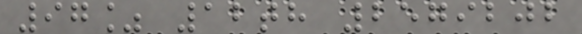97% 12th 2579202
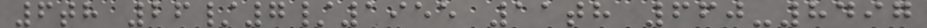6th 26/7/1955 11th 660-8497
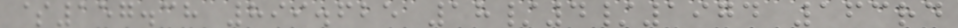$157.38 899.625 18/4/1974 163rd
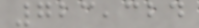723,324
